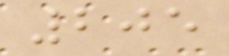205
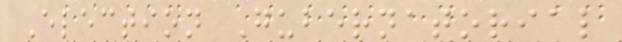Election Gubernatorial
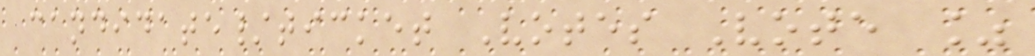candidate/ticket Votes Vote %
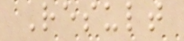Result
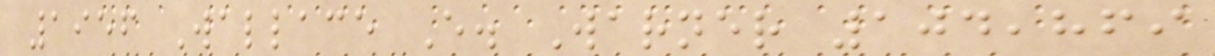1956 Wallace E. Warner 104,869
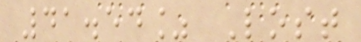41.54% Lost
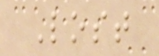Lost
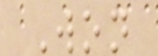Won
